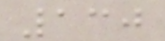130
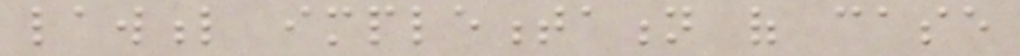lawful implementation of case
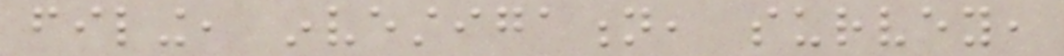filing, investigation, survey,
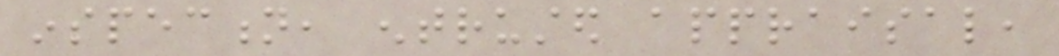inspection, entrusted appraisal,
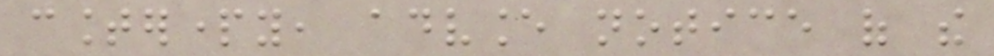counterparty, advance notice of the
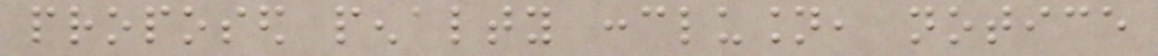proposed penalty conclusion, notice
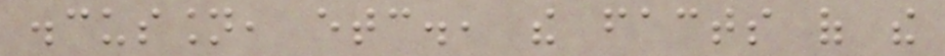discussion, etc., the facts of the
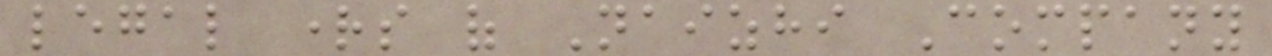legal rights of Naizhi Company
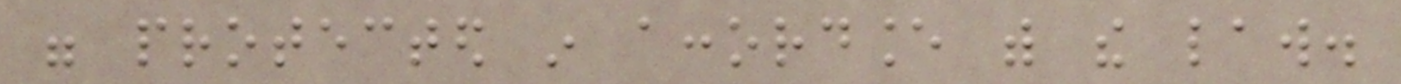were protected in accordance with the law.
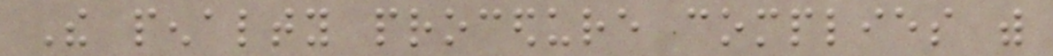The penalty procedure complies with
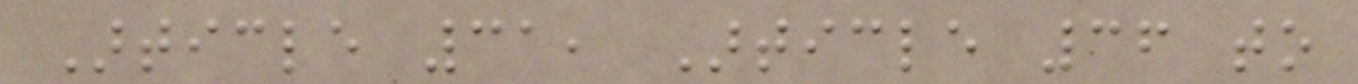Article 31, Article 36 to
